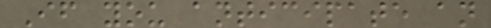If you anticipate an
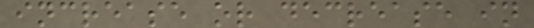increase or decrease in
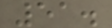51.
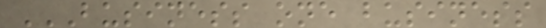BUSINESS ONE BUSINESS
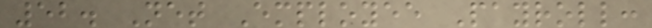52. Net Employee Payroll:
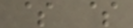$ $
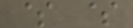$ $
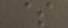$
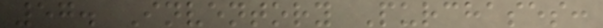57. Inventory Purchases:
